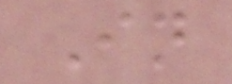In
